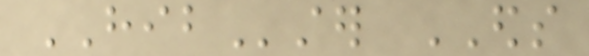HIBster EDS
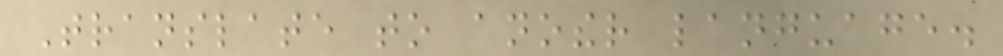Translate to another language.
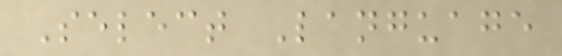Select Language
